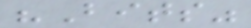"Bits"
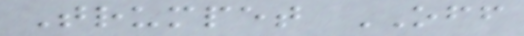Trumpet OFF
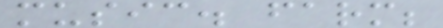music. farm;
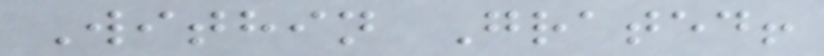Within Grated!
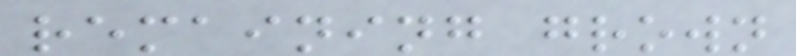remaining grown
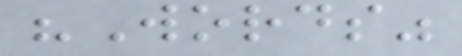"Words"
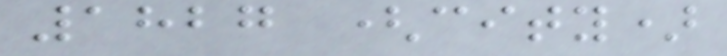1827 (city)
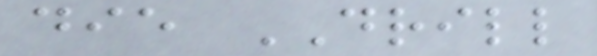die DRILL
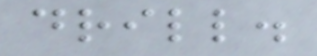drill.
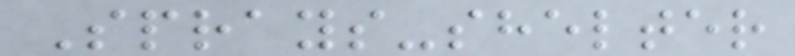Sprays-shelter
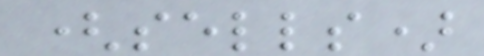(sells)
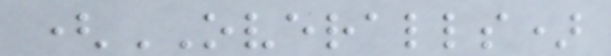(OVERALLS)
